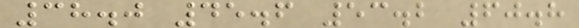38.0 45.6 53.2 60.8
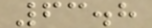63.8
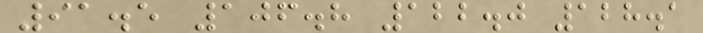91.5 106.8 122.0 128.1
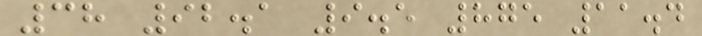38 92.1 9.5 875 11.4
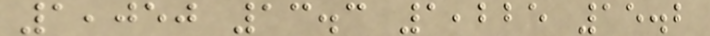1,050 13.3 1,225 15.2
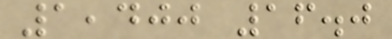1,400 16.0
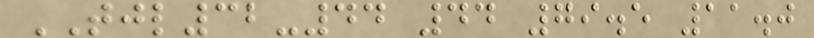TJL32-44 44 79.5 11.0
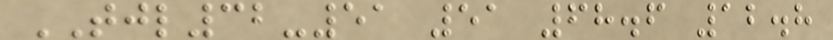TJL32-51 51 68.6 12.8
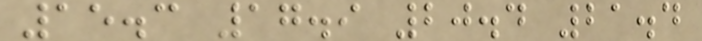15.3 17.9 20.4 21.4
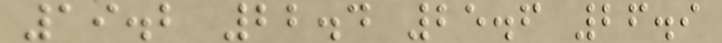19.2 22.4 25.6 26.9
